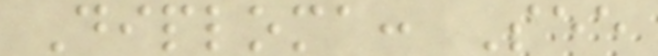Diploma: See
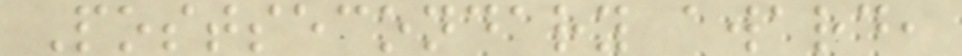Postsecondary award,
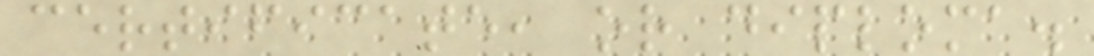certificate, or diploma.
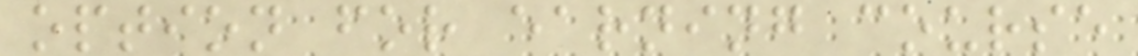option for earning course
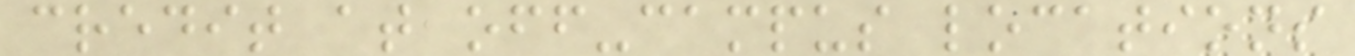credit at off-campus locations
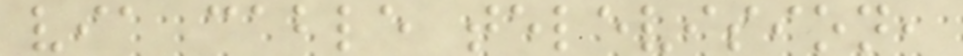via cable television,
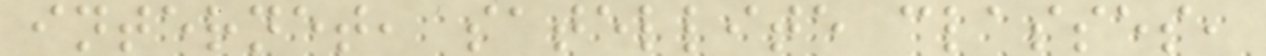internet, satellite classes,
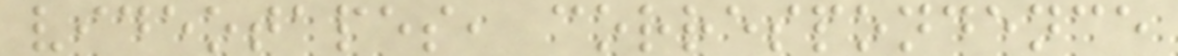videotapes, correspondence
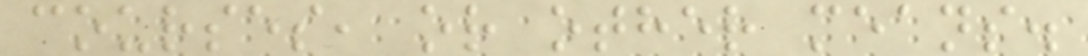courses, or other means.
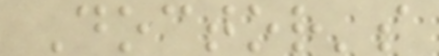Doctor's
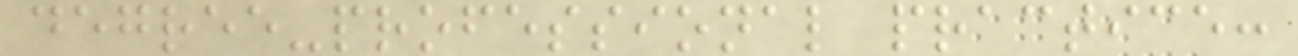degree-professional practice:
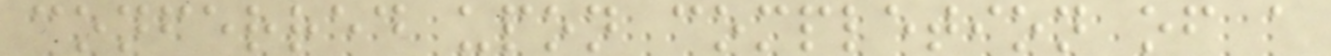conferred upon completion of a
